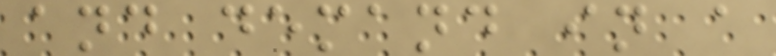and demand in a
